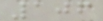106
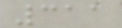311
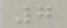7
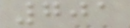701
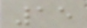15
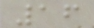16
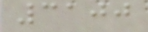3100
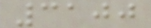3100
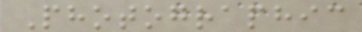Photographic
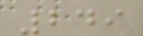249
